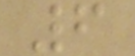6
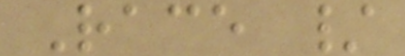Race /
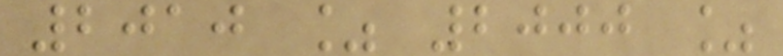2010 % 2000 %
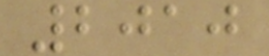2010
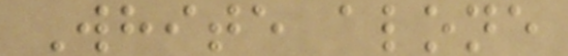White alone
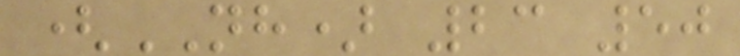(NH) 23 50
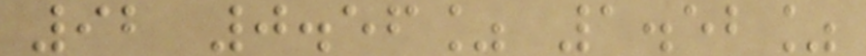92 0.56% 1.52%
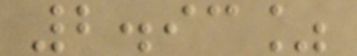2.93%
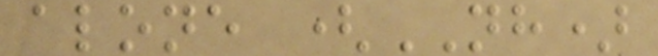alone (NH)
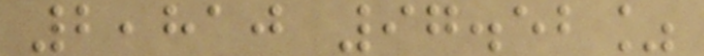2,810 97.52%
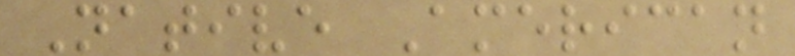Native American
